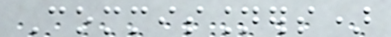Commissioners)
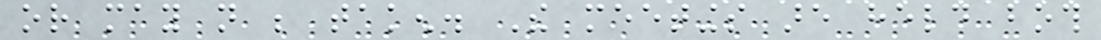or may not be taken. The meetings are held both
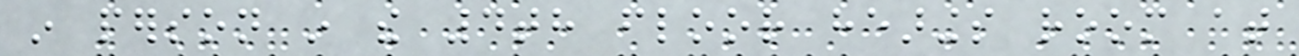in person in the 4th floor hearings room at
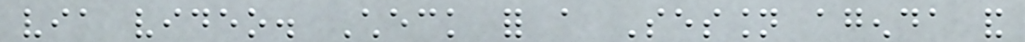via video. Check for a Session agenda and
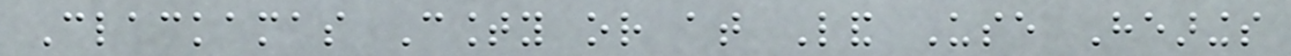Clackamas County or at Land Use Hearings
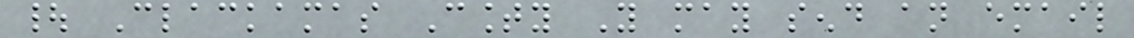| Clackamas County You may send an email
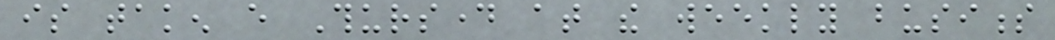is taken every Thursday at the weekly business
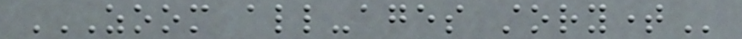ZOOM ALL-AGES STORYTIME
